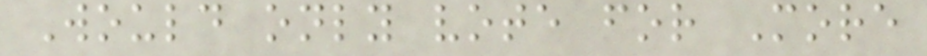Would only vote for More
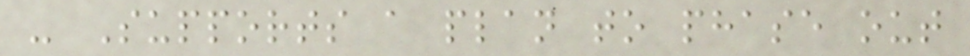- Supports a plan to phase out
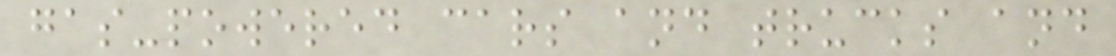gas-powered cars and trucks and
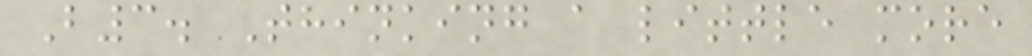B3. Thinking a little more
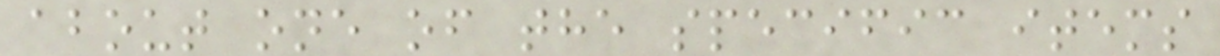about one of the specific items
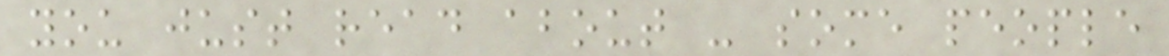you just read about - some people
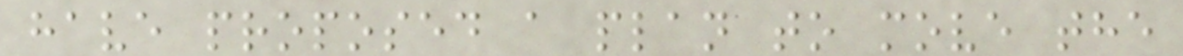have proposed a plan to move the
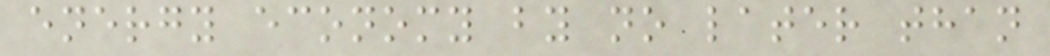energy economy by no later than
